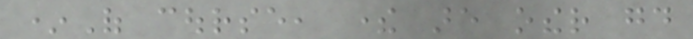*Of course, there are other good
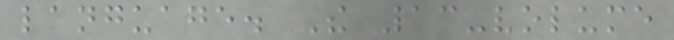language. The 13-volume
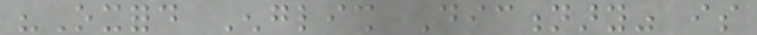"Oxford English Dictionary" is
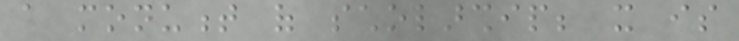a monument of scholarship; it is
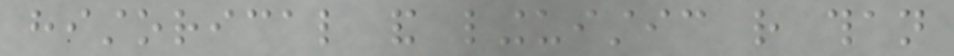historical and linguistic rather than
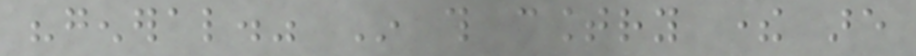"general." In this country there are
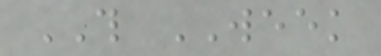THIS WEEK
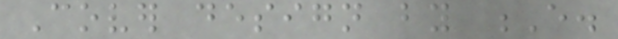Cover design by E.
